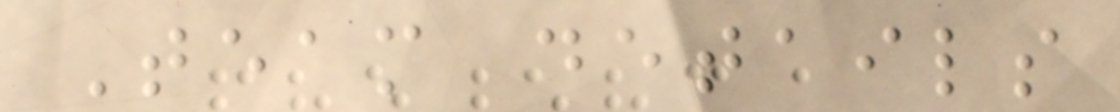Team details
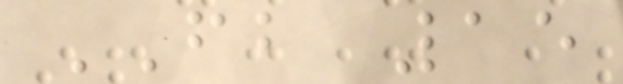FB 15
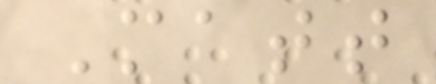Matt
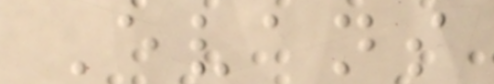Evans
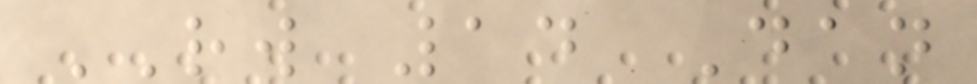RW 14 Dan
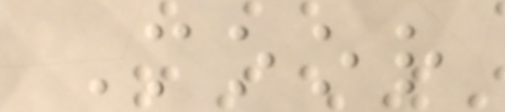Moor
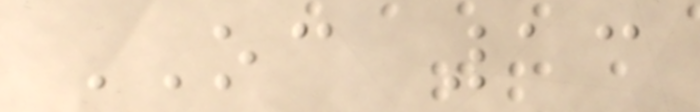OC 13
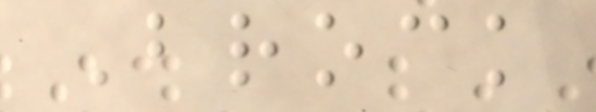Brock
